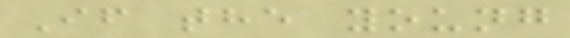If the young
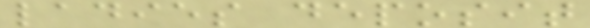ladies deposit
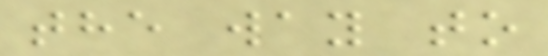the way to
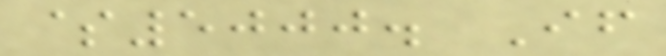$5000. If
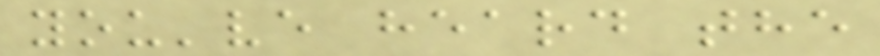you've heard the
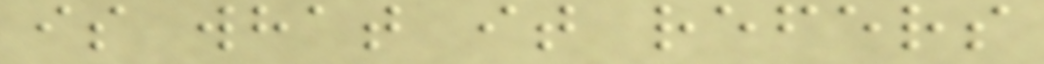is what it refers
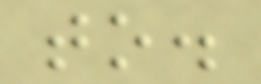to.
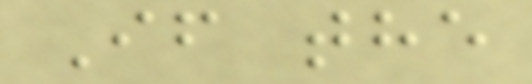If the
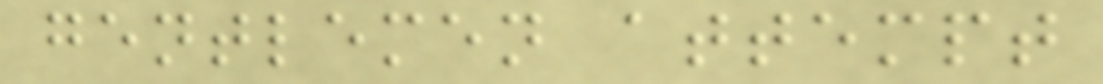gentlemen attempt
